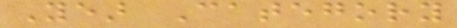Year Category
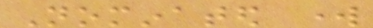Nominated work
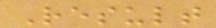Result
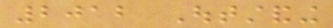2012 Outstanding
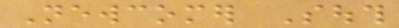Newcomer South
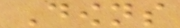Downs
